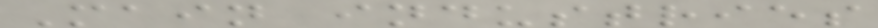Main industries
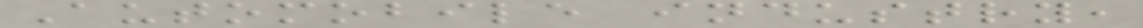Automobile industry,
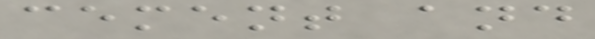cement and
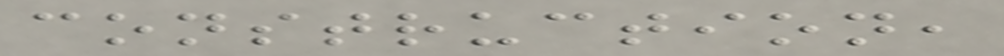construction,
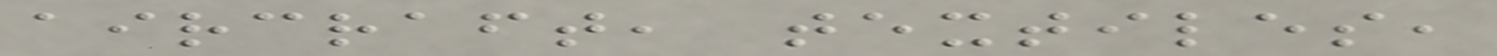aircraft, textiles,
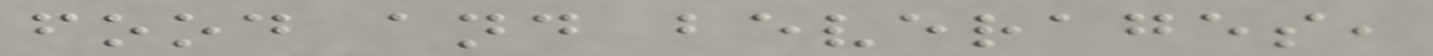food and beverages,
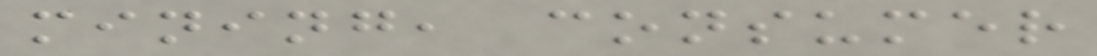mining, consumer
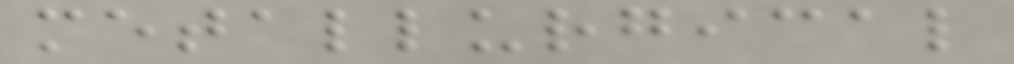metallurgical
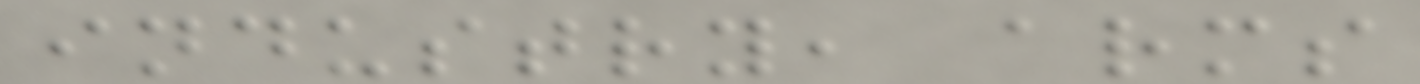industry, arms
